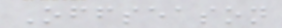Offseason
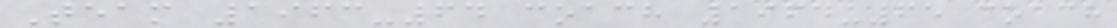Team 1963-64 coach 1964-65 coach
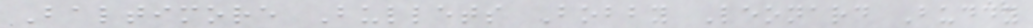Baltimore Bullets Bobby Leonard Buddy
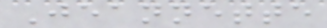Jeannette
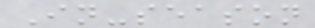In-season
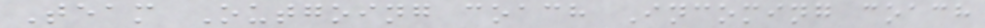Team Outgoing coach Incoming coach
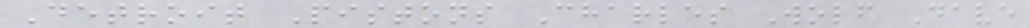Detroit Pistons Charles Wolf Dave
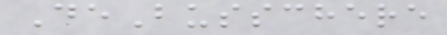DeBusschere
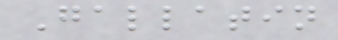Gallatin
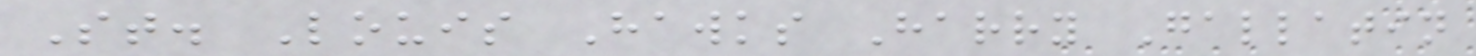St. Louis Hawks Harry Gallatin
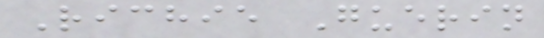Richie Guerin
